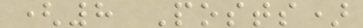(8 Posts)
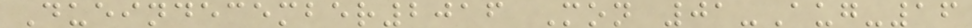Dueindecember2016 Mon 01-Aug-16
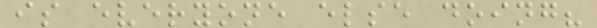is everyone else doing?
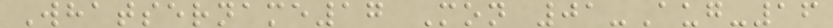Whatsername17 Mon 01-Aug-16
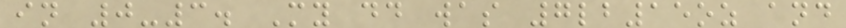in 0-3. My dd was 7lb15oz and
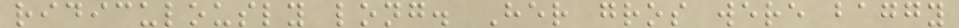ridiculously long. Her gros were baggy
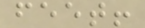feet!
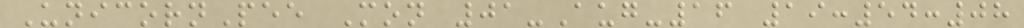UnicornPee Mon 01-Aug-16 19:54:08
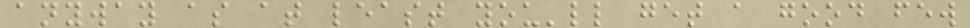anyway as at least you'll get a good few
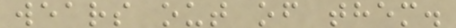wears out of them.
